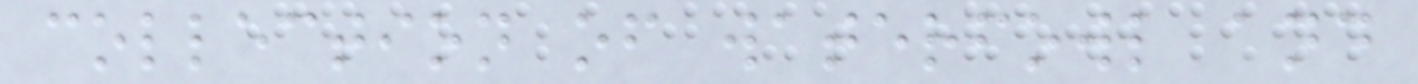collection of waterfowl and
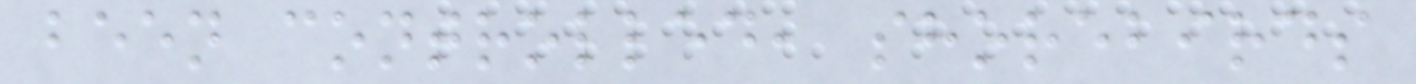been controlled, shorebirds
